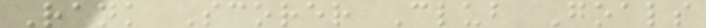Rank Scorer Club Goals
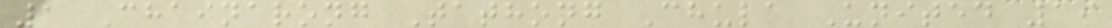1 Chainarong Tathong Chula United 19
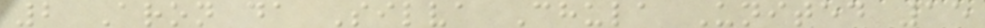2 Aron da Silva Chula United 15
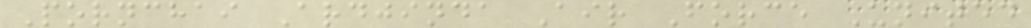Pornchai Ardjinda Air Force United
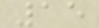15
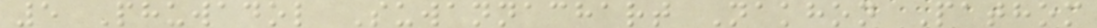5 Phuwadol Suwannachart Nakhon Pathom
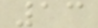13
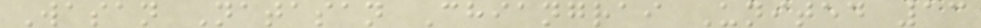Wasan Natasan Chiangrai United 13
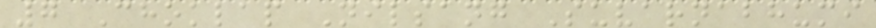7 Choklap Nilsang Suvarnabhumi
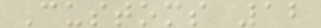Customs 12
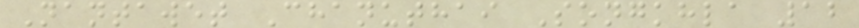Nantawet Chanuthai Songkhla 12
